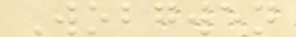Wobgwen
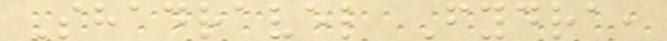Shadravel Fydra,
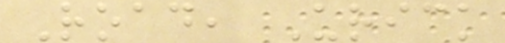Road, Urick
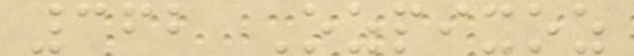362 Ozpixoz
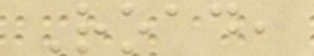Road,
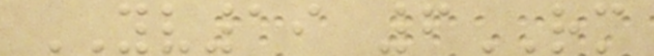YV19 6RM
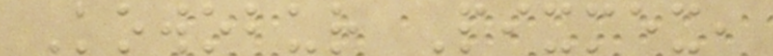Kowobur Pixmex,
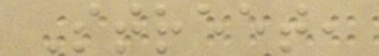Street,
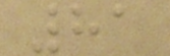81
